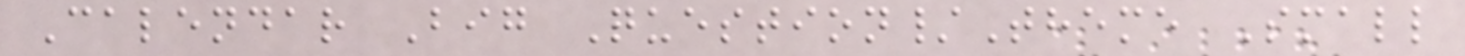Calendar Big Question/Theme Small
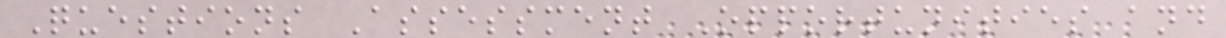Questions Assessment Opportunities and
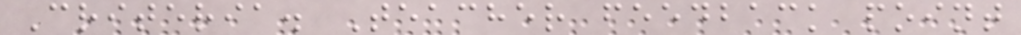Criteria. Teacher feedback point
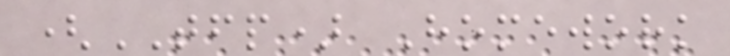(TFP) Homework
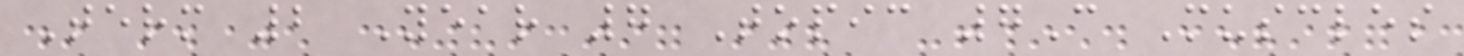Term 2 Year 7 Topic 7C Muscles
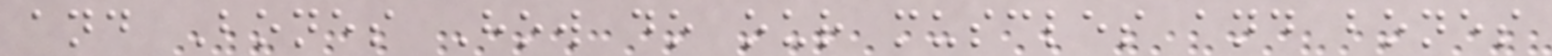and Bones How do our muscles and bones
